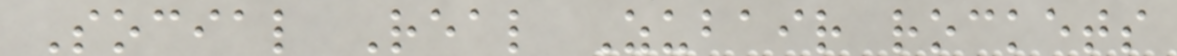Social Real Zubair rockets
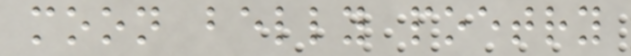moon belly poetry
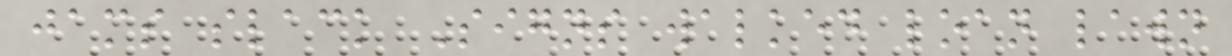jams slack Signs walked loan lawn
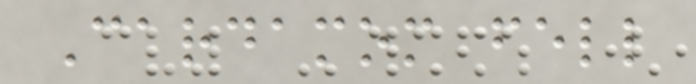Cardamom fell
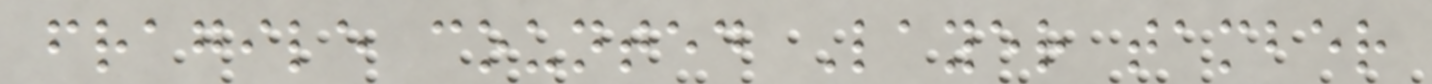fragile counted Layer tamber
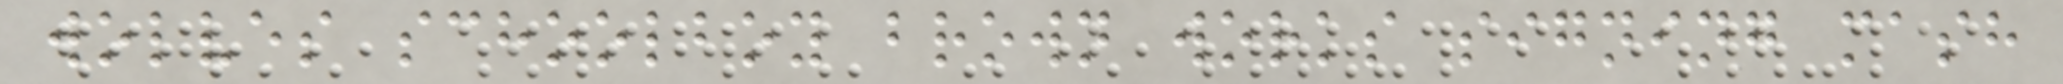wolves schoolboy brown works signing mash
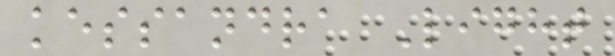kessandra Light
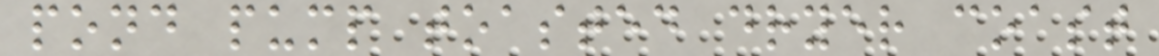pond pump toasted dryer coast
